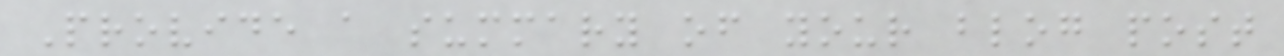Provide a summary of your blog post
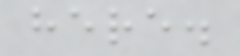here.
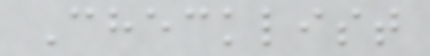Checklist
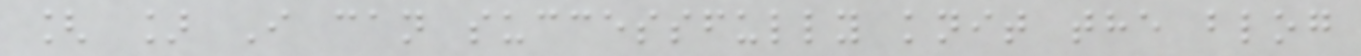[ ] I can successfully knit the blog
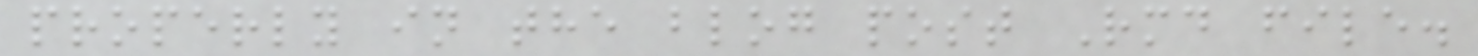properly in the blog post Rmd file.
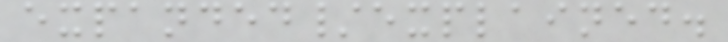expanded/explained.
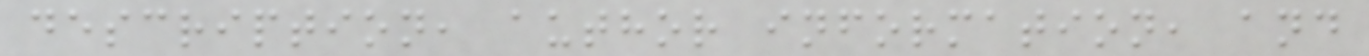description, author information, and
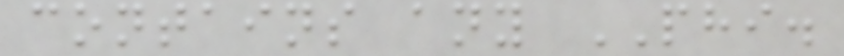contains any PHI.
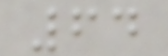64
